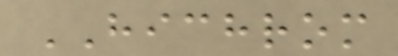HICHROM
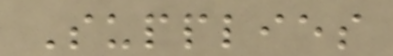Supplies
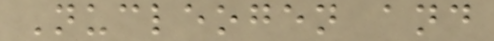Nucleogen and
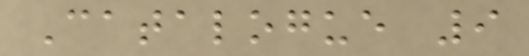Catalogue 9
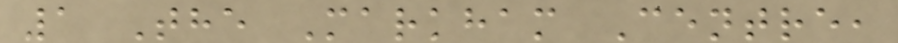1 The Markham Centre,
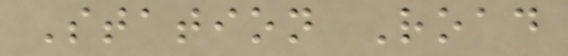Station Road
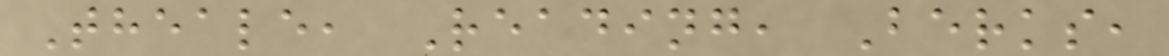Theale, Reading, Berks,
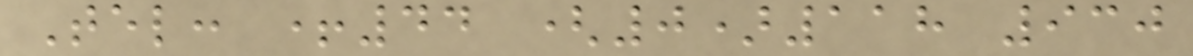Tel: +44 (0)118 930
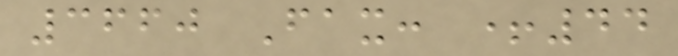3660 Fax: +44
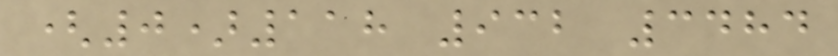(0)118 932 3484
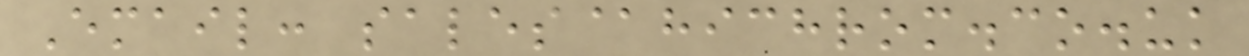Email: sales@hichrom.co.uk
